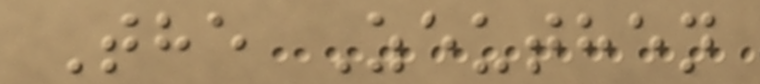The Zeuthen
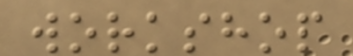workshop
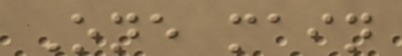One main
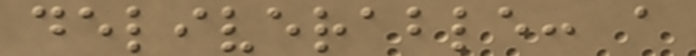deliverable: a
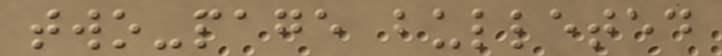two-page bulleted
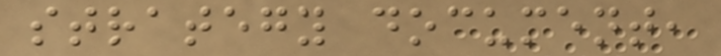strategy document,
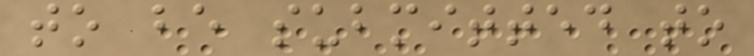to be submitted to
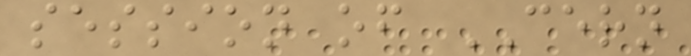session of CERN
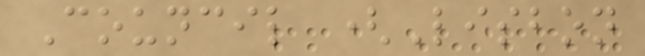Council (Lisbon
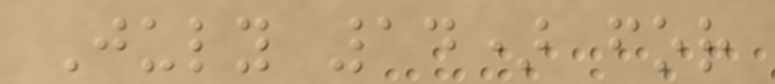July 14) for
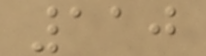110
